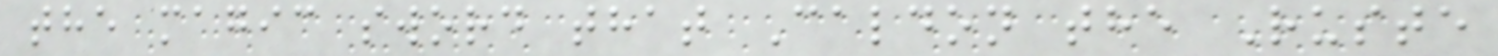the magic sword that Caldon the Ruste
